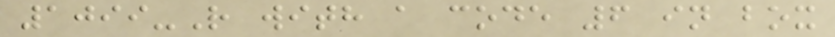1099-R with a code 6 in box
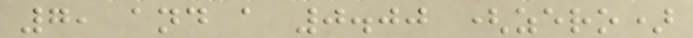7, and a 0.00 (zero)
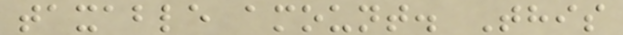taxable amount. This
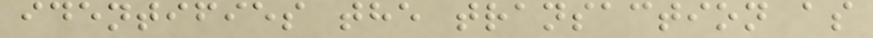identifies the transaction as
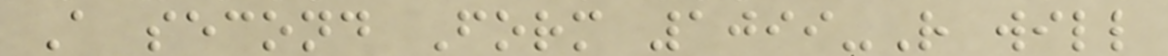A second Form 1099-R will
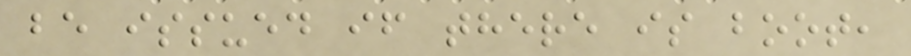be issued if there is boot,
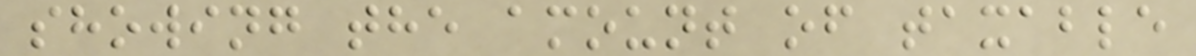showing the amount of taxable
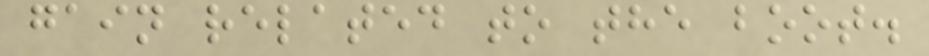gain related to the boot.
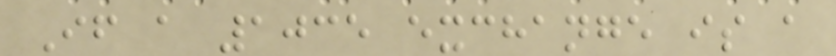If a 1035 exchange is a
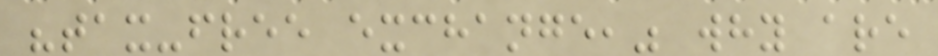"tax-free exchange," why are
